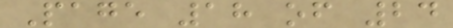Page 18 of 24
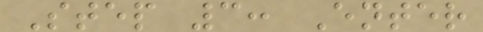Step 3: Enter
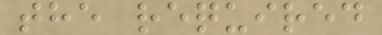the required
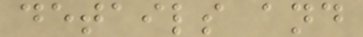details and
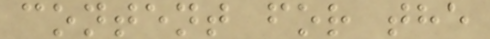content for the
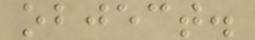object.
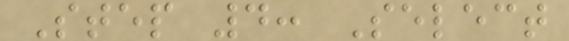Step 4: Select
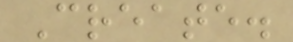Create.
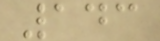143
